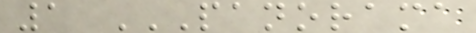1 PANORAMA
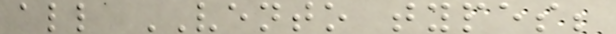all VENTO types;
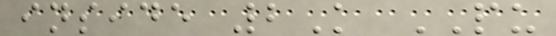inside 2K PU
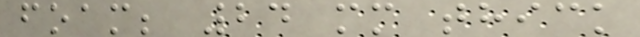foam; 24 mm thick
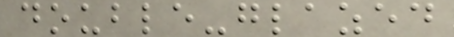double-glazed
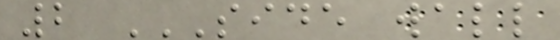2 SIDE WALL
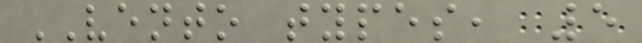VENTO types, 5
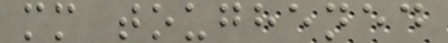mm toughened
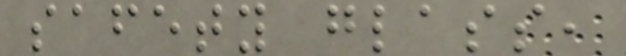safety glass,
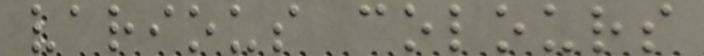various colours
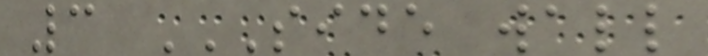3 SIDE WALL
